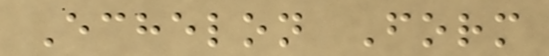Echelon Form
